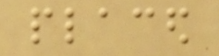placed
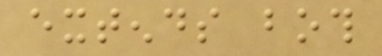extends both
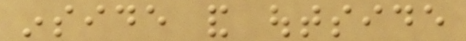inside and outside
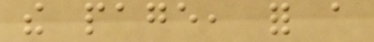the page, for a
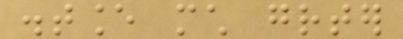distance much greater
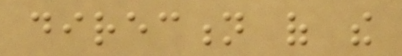direction of the
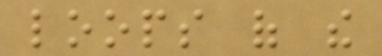loops of the
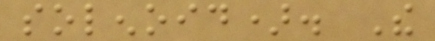solenoid). The
